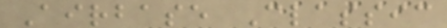Airbase Classic
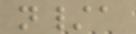n/a
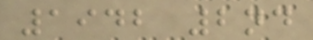1942 2nd
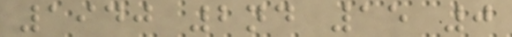1940 2nd 15 0
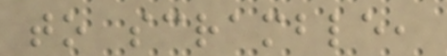to scramble,
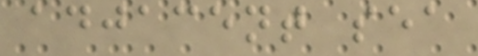adjacent sea
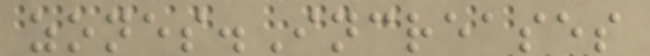zones.Increases
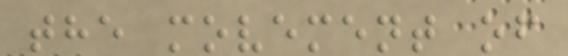the movement of
